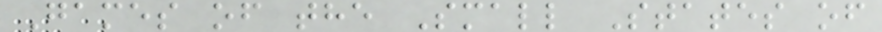Games of the Small States of
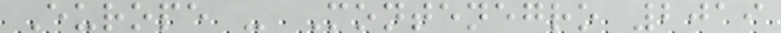Europe - Montenegro 2019
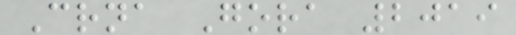Crna Gora 2019
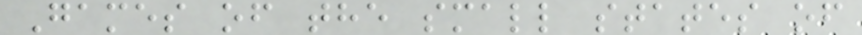Games of the small states of
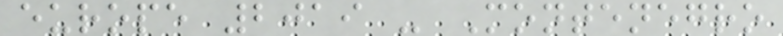europe 2019 - Montenegro
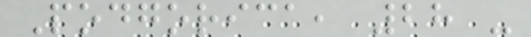Podgorica, 28 -
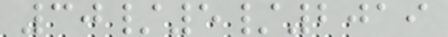30/5/2019
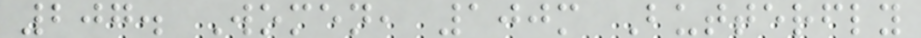207. Women, 100m Butterfly
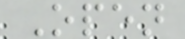Open
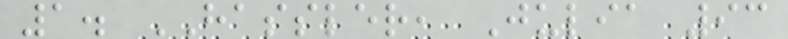1. HASSLER, Julia 93
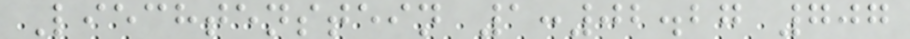Liechtenstein 1:02.27 707
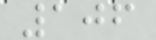106
